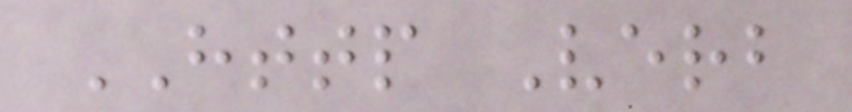HTTP Verb
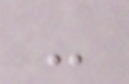-
